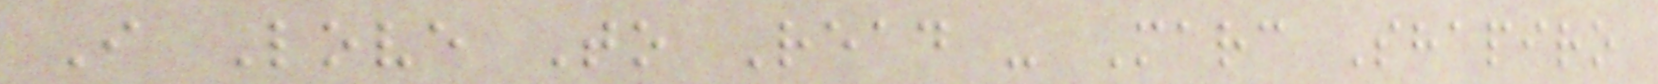I Love To Read - Marc Shapiro
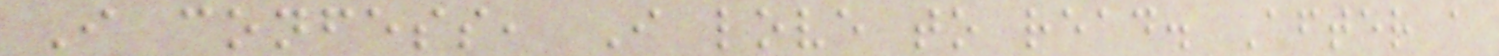I confess, I love to read. After a
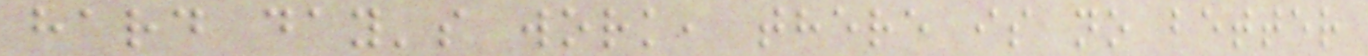hard day's work, there is no better
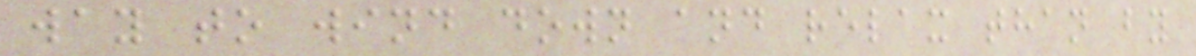way to wind down and relax than by
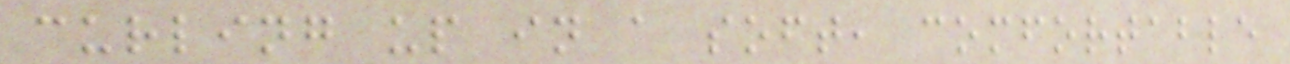curling up in a soft, comfortable
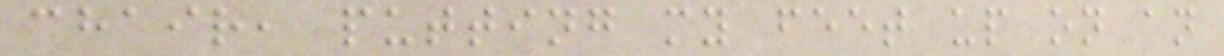chair, putting my feet up on an
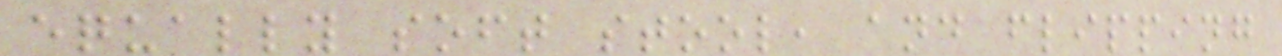equally soft stool, and flipping
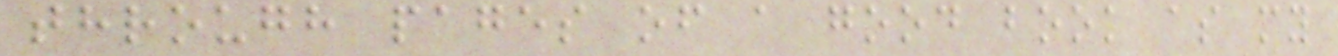through pages of a good book as my
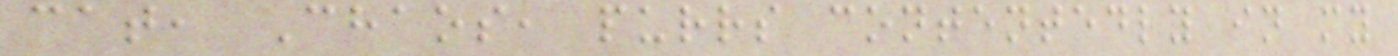cat, Chaos, purrs contentedly in my
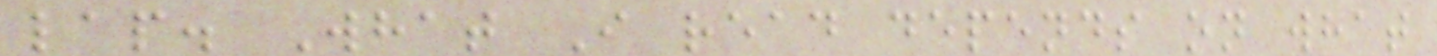lap. What I read depends on what
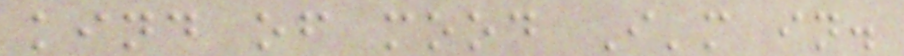kind of mood I'm in.
